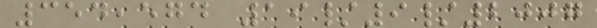354,574 19/9/2007
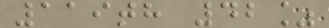119th 42%
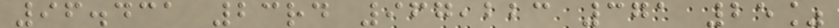96.431 23rd 967,223 371 25%
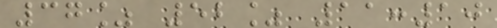37% 52% 11:10
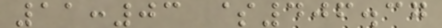11:03 $406.37
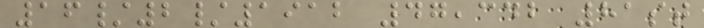16/2/1912 47,342 81st
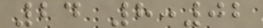24 8:02
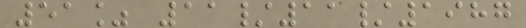51% 11/11/1987
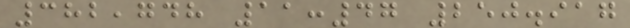382,748 11:47 250.917
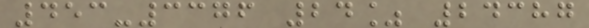453-3376 24% 24387
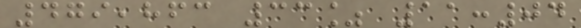479,863 33% 11:04
